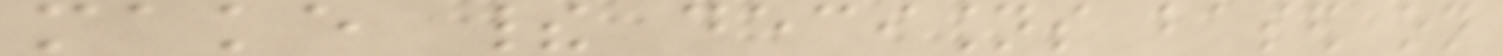make their decisions based on
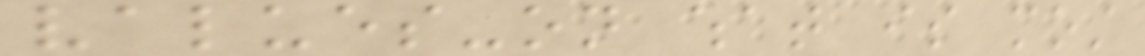values-on what is most
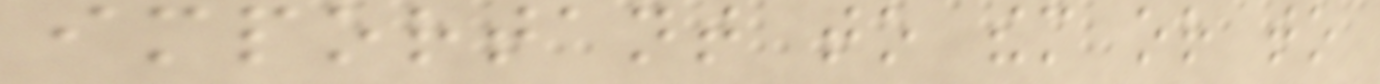important to them or to
